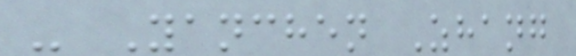- Yanchen Zhang
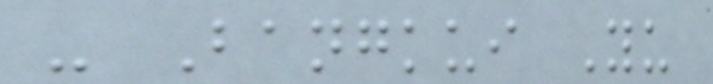- Bangkui Yu
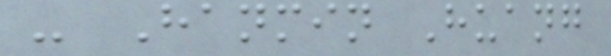- Hanmin Huang
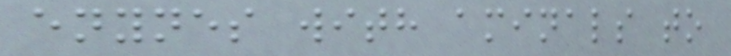enynes with aminals to
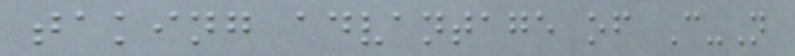taking advantage of C-N
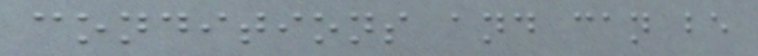conditions and can be
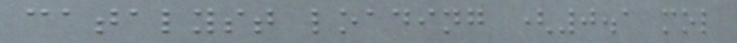catalyst loading (0.1 mol
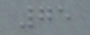75
